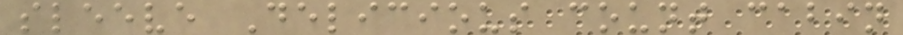sleeve Delicious count cabin
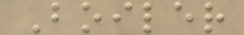Boiler
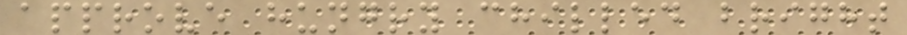approve hungry chilled bright
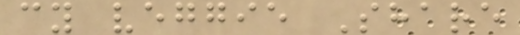cy veggie Share
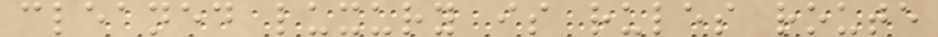cleaned luxury is rules route
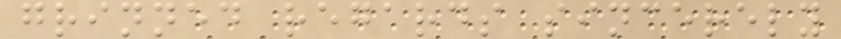grinned regards sincerely
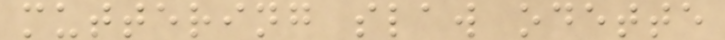muttering slaw odette
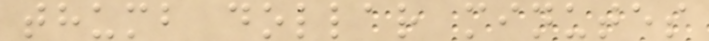thumb dollar minutes
